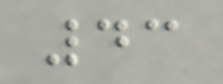43
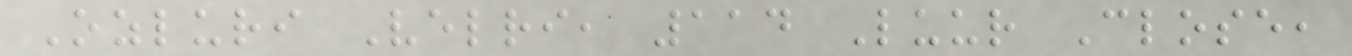Ozluri Velri, 114 Luur Close,
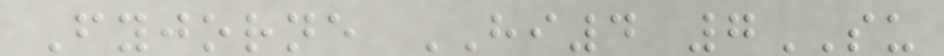Fyjorne HI4 7SU
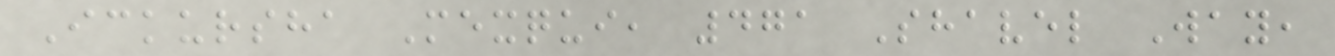Ickursha Mexqui, 471 Shavel Way,
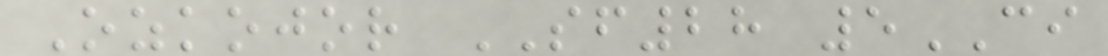Ozkojor SF28 5CI
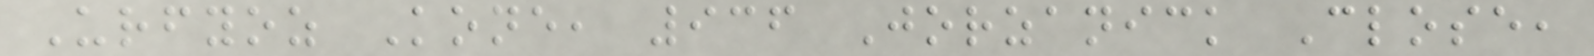Urfyoz Kone, 936 Jorzanick Close,
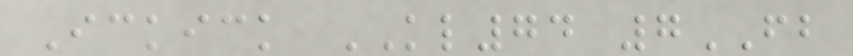Ickick KL74 7FB
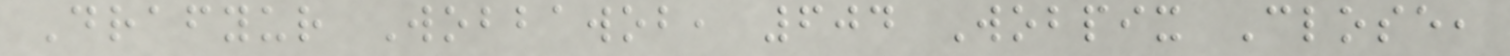Drafyur Wobbawob, 604 Wobpix Close,
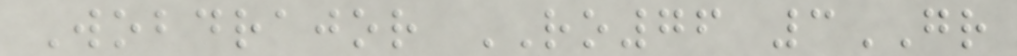Wobdrajor RO76 3GR
